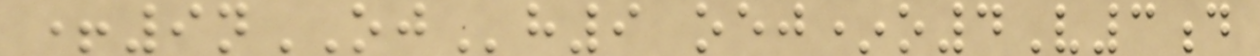+9nOJh9 oej*o4V3d
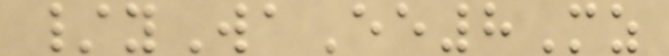/yWaEe8Mz
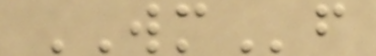WMf
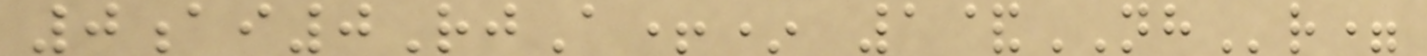0ai0RjA+* 1&NHr=
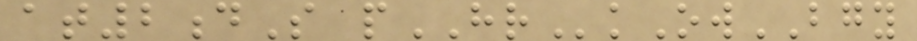at2dS pHRkOwBGY
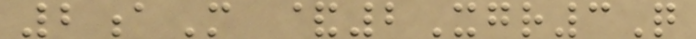2aM &2Xgr3Q
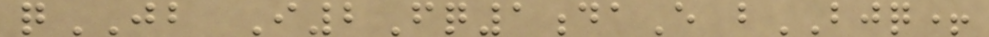qJB I2Fq1daE bBJQ+
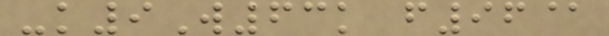-k9W63k f96@
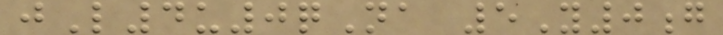jL4u0qNa 5Y0g
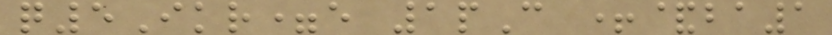q5Ikr=e 1pC +&ba1
